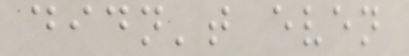didn't even
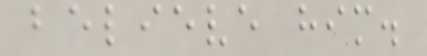believe him.
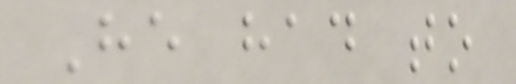He had to
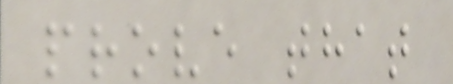prove that
